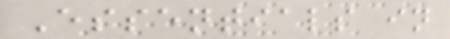Essentials in
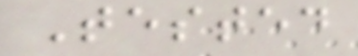Tested
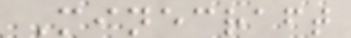Minecraft
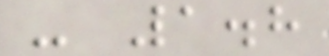- 1.8
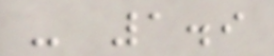- 1.9
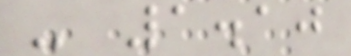- 1.10
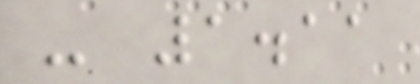- 1.11
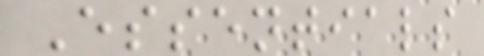Essentials
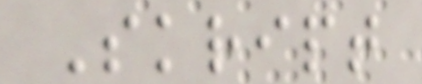Skript
